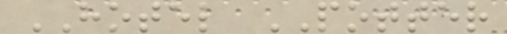HOTEL POTTER
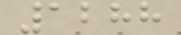1288
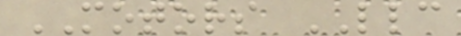MOTORS LLC
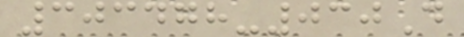303478-030D
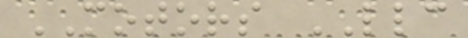MOTORS LLC
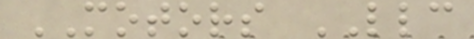MOTORS LLC
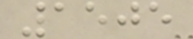1505
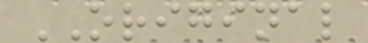ORIGINAL
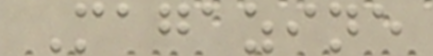Magazine
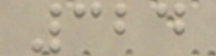324
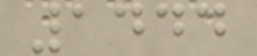1444
